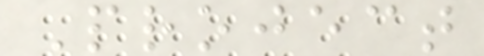Project
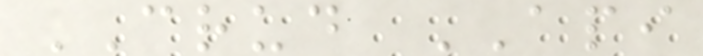CRUD API
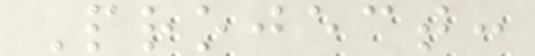Project:
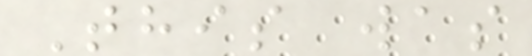This was
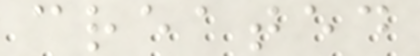created
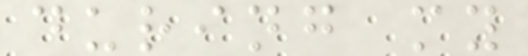during my
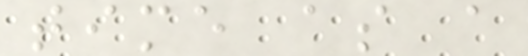time as a
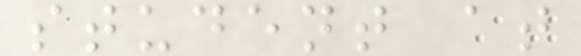student at
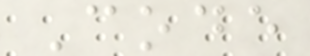Code
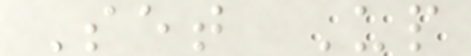Set Up
